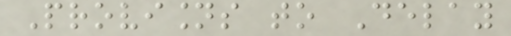Provisions to Delay
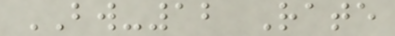BW-12 Rate
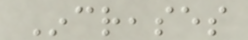Increases
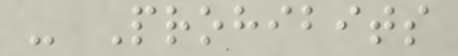- Prohibits
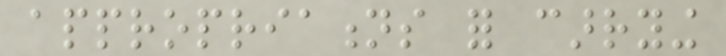appropriations for carrying
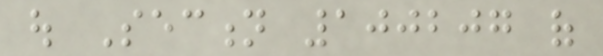out Section 100207 of
